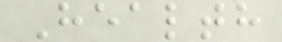Health
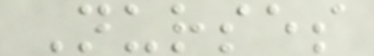Nurses
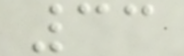33
